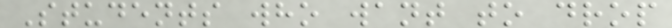Students who want to drop
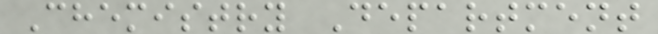Chemistry Department
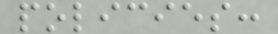policies:
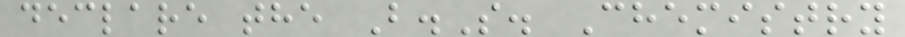declare the B.S. Chemistry
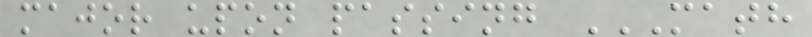major upon passing MATH
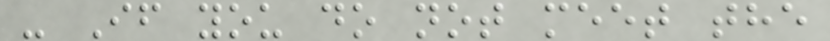- If you do not meet the
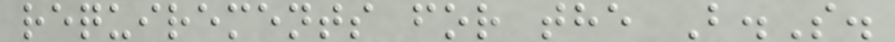requirements for the B.S.
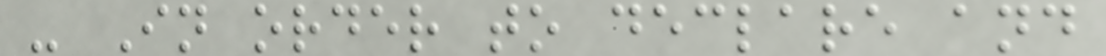- In order to declare and
